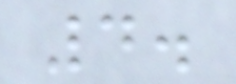4.
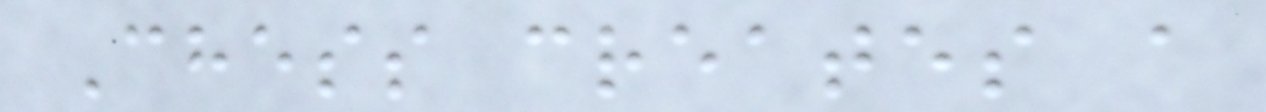Chess creates a
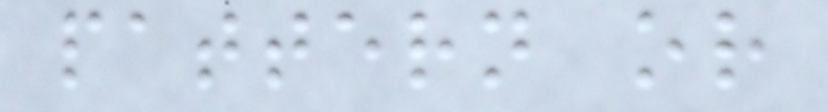pattern or
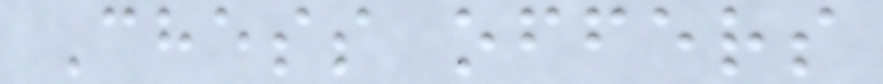Chess offers
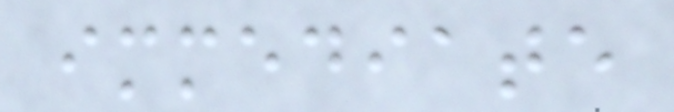immediate
